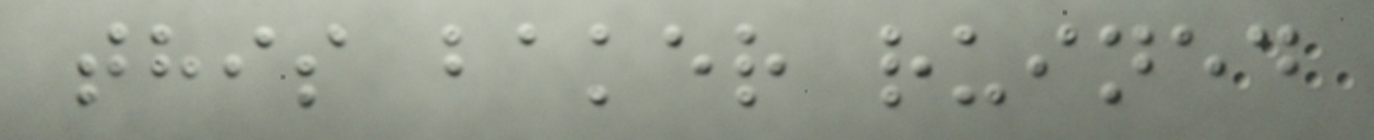this baker ruined
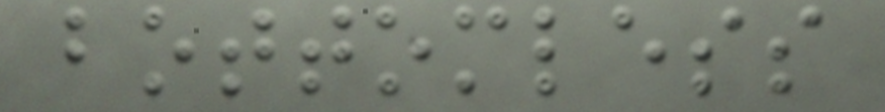bottomless
